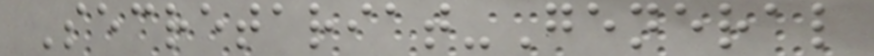Secretariat-General
